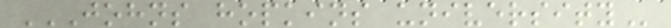JOHNS HOPKINS UNIVERSITY
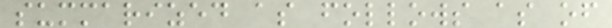summarized as follows as of
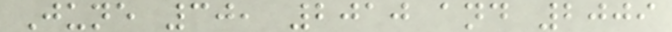June 30, 2010 and 2009
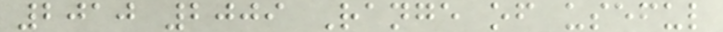2010 2009 Range of useful
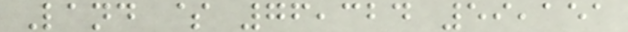Land $ 76,324 59,151
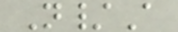N/A
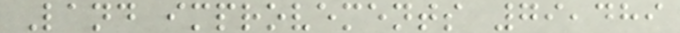Land improvements 79,489
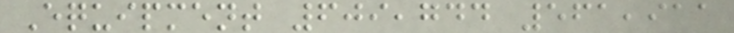Equipment 609,744 561,911
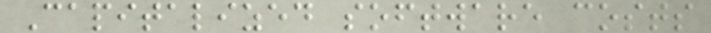Capitalized software costs
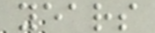years
